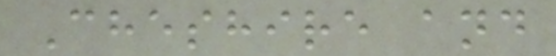Cheshire and
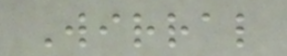Wirral
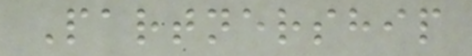Partnership
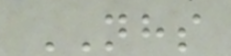NHS
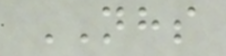NHS
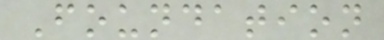Foundation
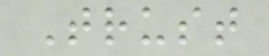Trust
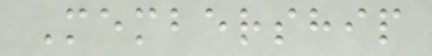Membership
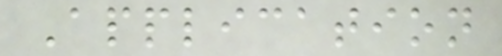Application
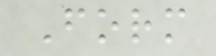Form
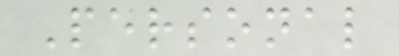Personal
